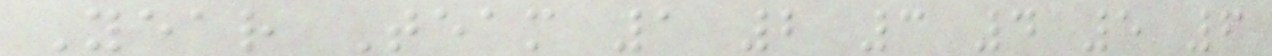Year Team 1 2 3 4 5 6
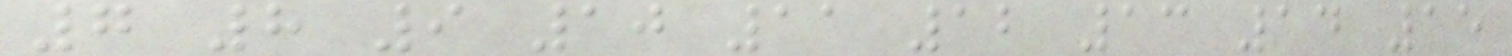7 8 9 10 11 12 13 14 15
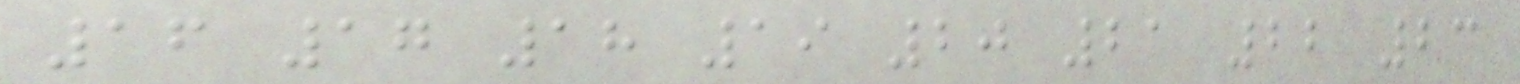16 17 18 19 20 21 22 23
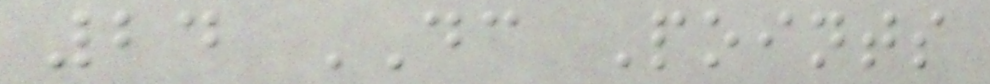24 DC Points
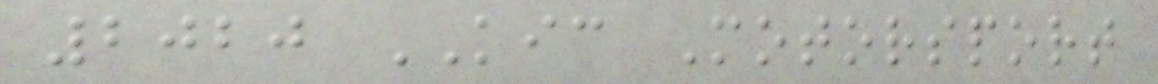2020 KIC Motorsport
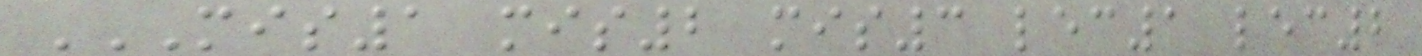MIS1 MIS2 MIS3 LEC1 LEC2
